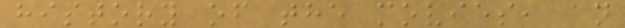history of the movies, an
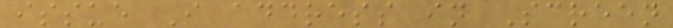issue I address in Screen
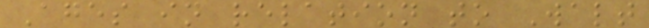Ages in relation to Walt
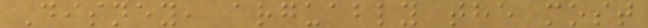Disney, arguably the most
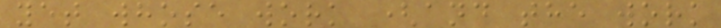yet whose work (and the work
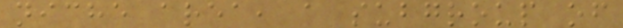niche area, a subgroup of
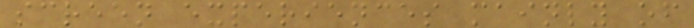screen experiences mainly of
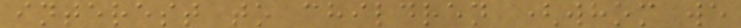interest to children (whom we
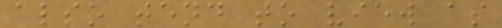also tend to view as
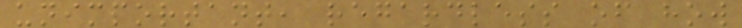unimportant, regardless of how
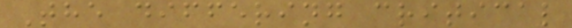The differing critical
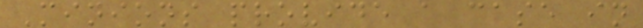Minions provide a case in
